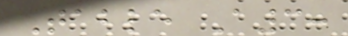Table A3:
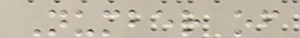Number of
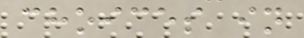choices in
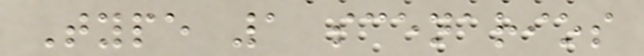Type 1 scenarios
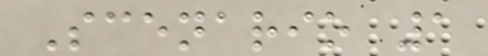Scenario 1
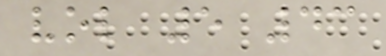vol 5 43
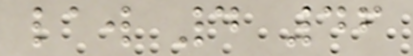law 4 46
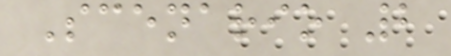Scenario 2
